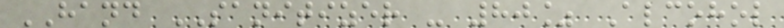HAND SANITIZER - 80% Alcohol
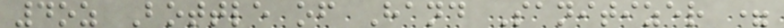4oz Bottle of Hand Sanitizer =
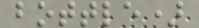bottle)
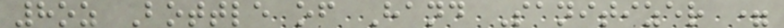8oz Bottle of Hand Sanitizer =
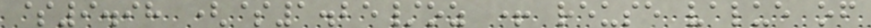$9.98 ($1.25/oz + reuse value of
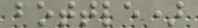bottle)
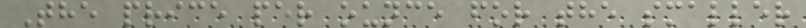The price per ounce for the smaller
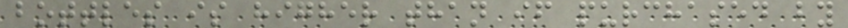bottles is higher than if purchased by
